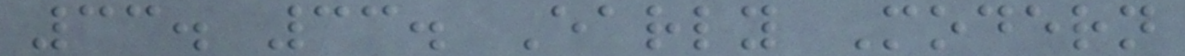33. 33. Early Modern
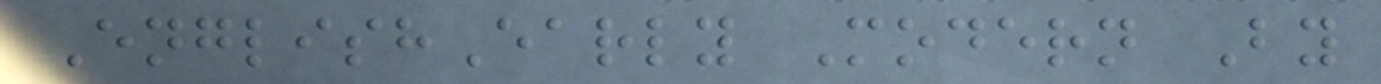EnglishEarly Modern By
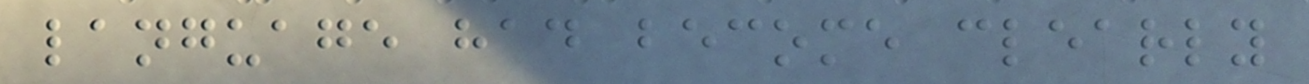language had become clearly
